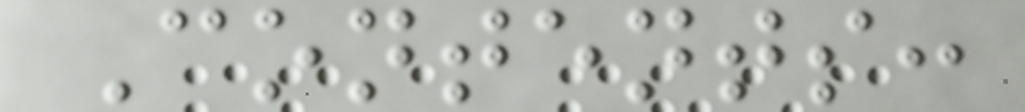Contents:
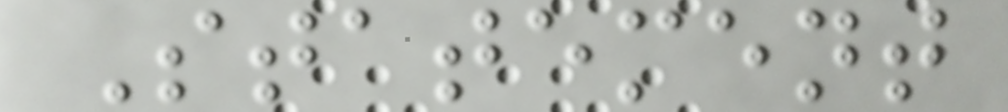Statement
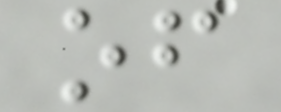of
